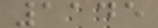1145
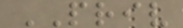PRIV
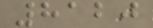8120
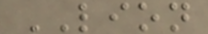LION
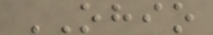OHIO
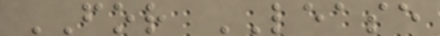FOR LEASE
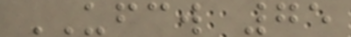UFCW 75
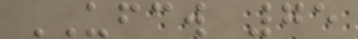UFCW 75
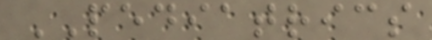PEDIATRICS
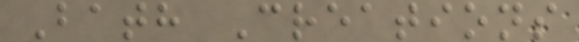Bath Creations
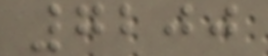7200
